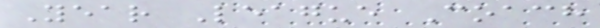Year League Coach
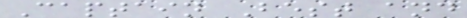Captain Best and
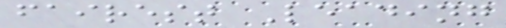fairest Leading
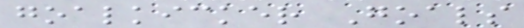goalkicker Goals
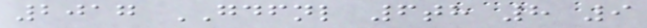2017 GDFNL 6th 8 9
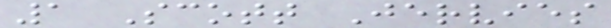1 Scott Jervies
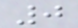0
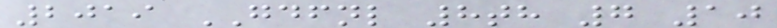2019 GDFNL 8th 7 10
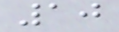10
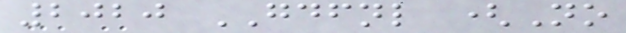2020 GDFNL (No
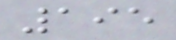195
